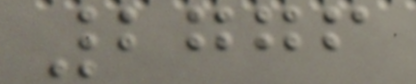2776
